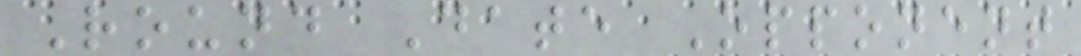Round Date Opponent
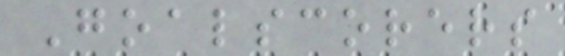Goalscorers
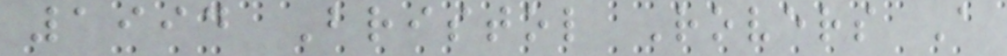1994 Bristol Rovers A
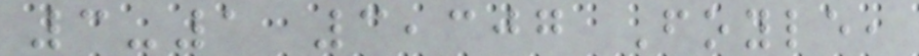3-1 3,307 Foyle,
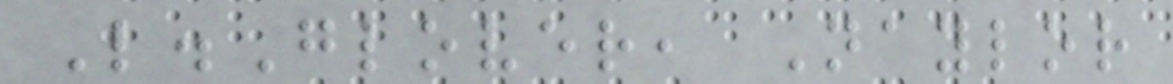L.Glover, Naylor
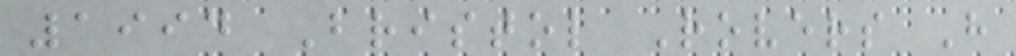1994 Bristol Rovers H
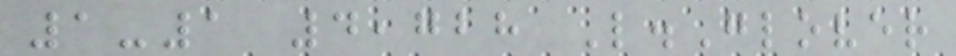1-1 4,728 L.Glover
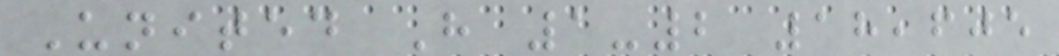United H 1-2 18,605
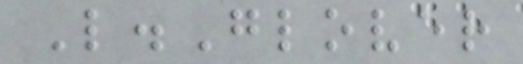L.Glover
